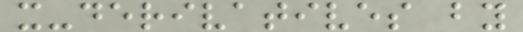x-derivatives by
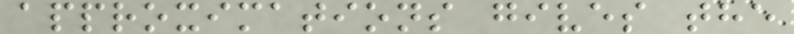approximations gives the
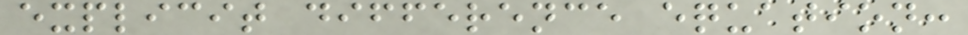explicit difference equation:
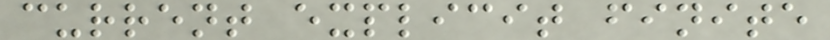current explicit finite
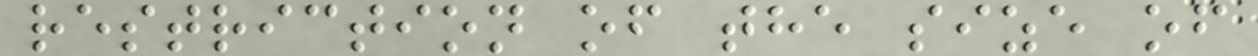restriction of the size of
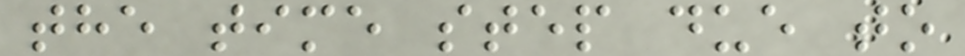the time step due to
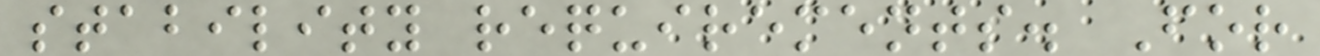stability requirements. For
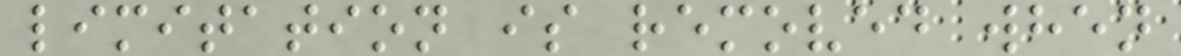limitation is removed when
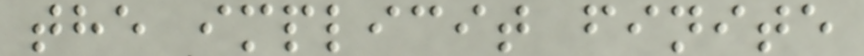the implicit finite
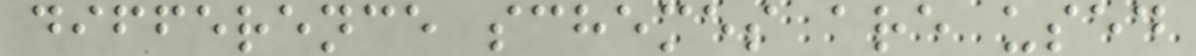difference schemes are used
